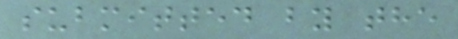submitted by the
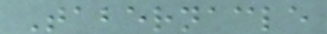Tabernacle
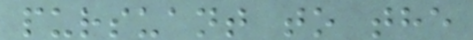pursuant to the
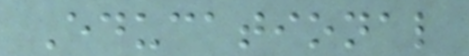Educational
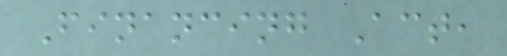Financing Act,
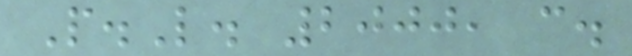P.L. 2000, c.
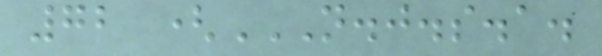72 (N.J.S.A.
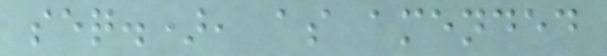seq.), as amended
